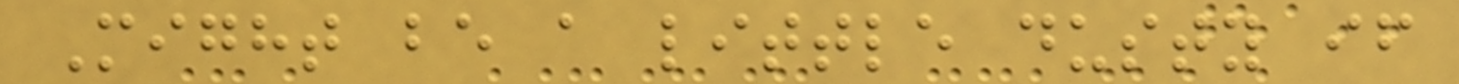Might be a little dusty if
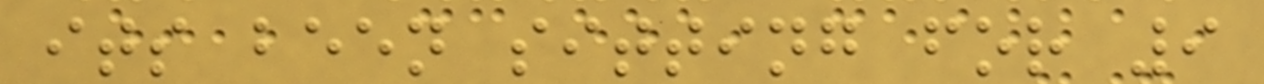its been sitting for 9
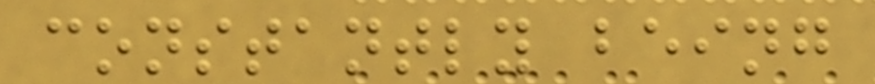constantly being
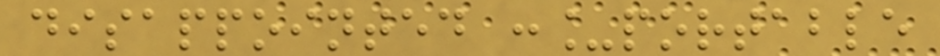disappointed :_portable
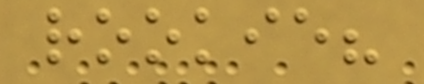rookie?
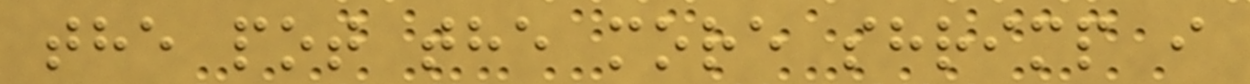the pot the more shrimp i
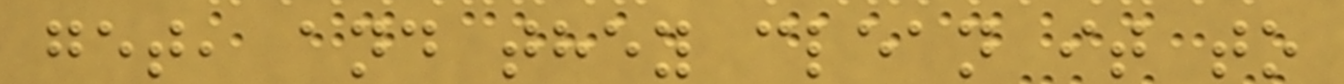get, and they clean it to
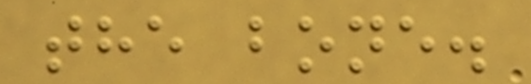the bone.
